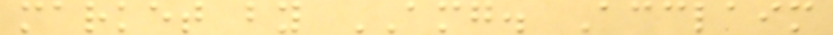market by AMG. Acclaim
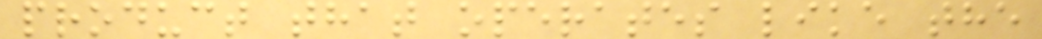product that operates like the
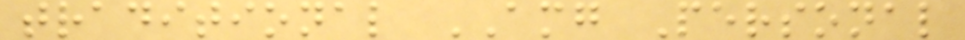traditional AMG Personal
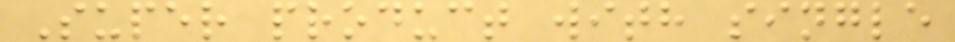Super product with single
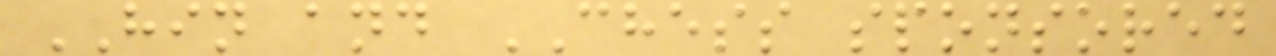HIN and CHESS sponsored
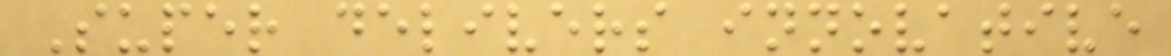Super delivers innovative
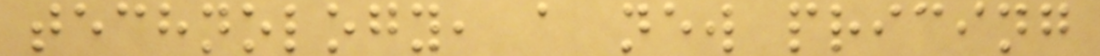technology, a new pricing
